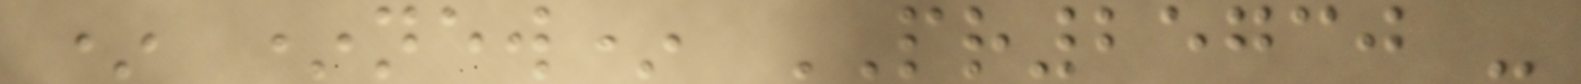* *new* PR25730 -
